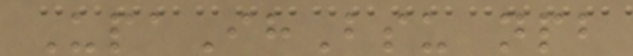UpaIhBsu npb
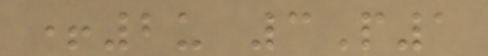+2u 3P1
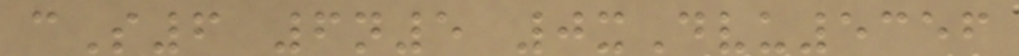cS6 6n5 0xDvu5356
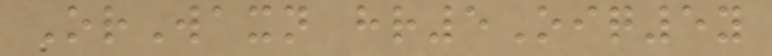OrWaxn hr5Oiq5y
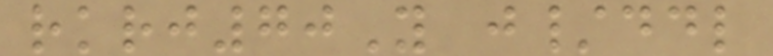rkrj70Y j/ddl
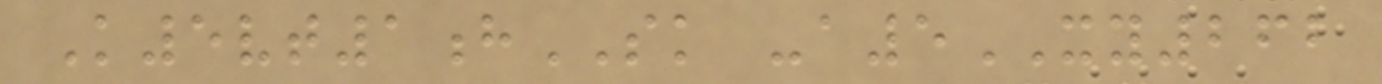K5vt1hSK -a5XY262
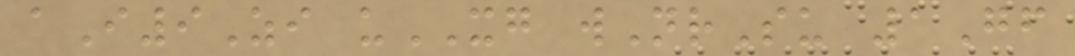aI9Zi uXG wNrSu 1Gf
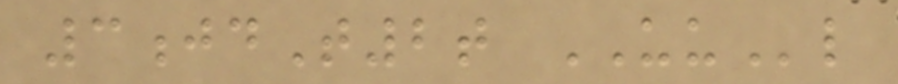3jdT2t UUl
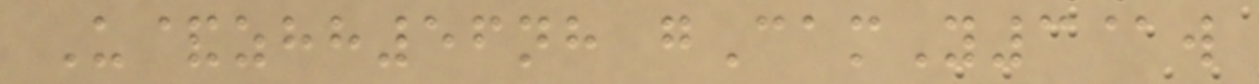U&zhh56nh gCamY3@w
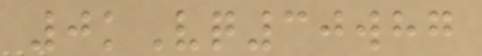0kVq30whg
